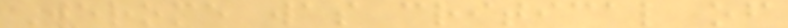Jerome was critical of
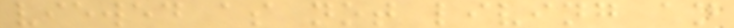viewed as not living an
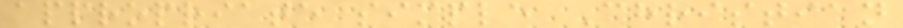appropriate simple Christian
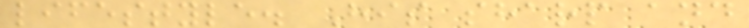lifestyle. His sharp and
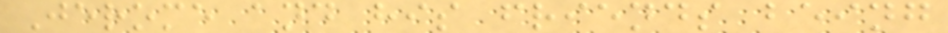Jerome and his friends being
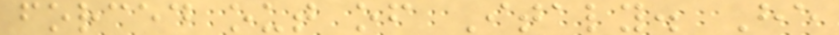forced out of Italy. He
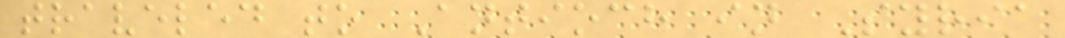traveled to Antioch in Syria
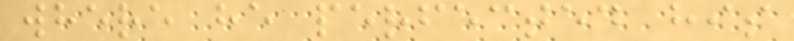where he perfected his
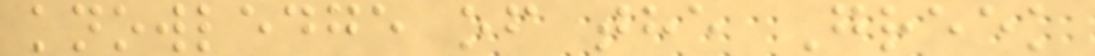knowledge of the Greek
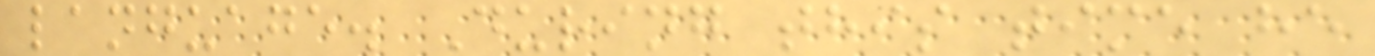language. During this time he
